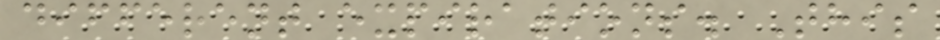different expirations. This
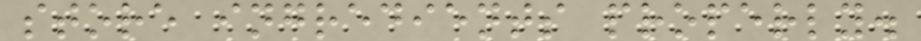store ingredients properly.
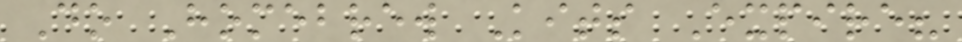Do Homebrew Kits Expire?
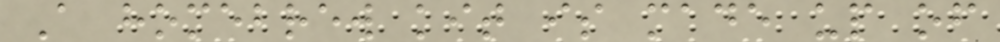A homebrew kit is made up of
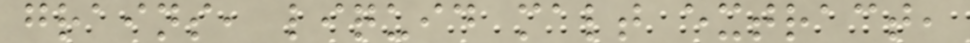grains, liquid malt extract,
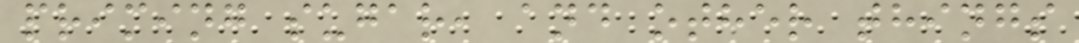priming sugar, and other things
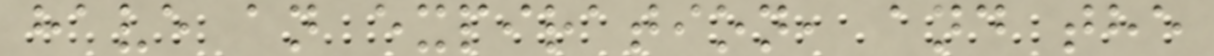have an expiration, and the
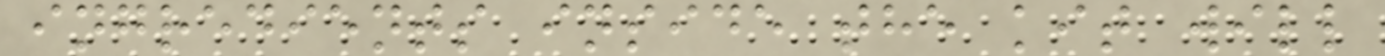ingredients inside the kit will
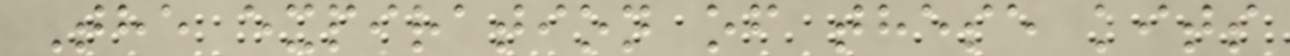The expiration of these kits
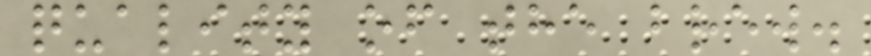quality of the brew.
